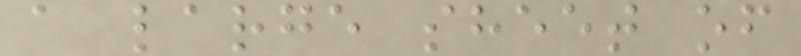a large sheet of
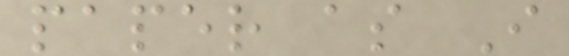paper as I
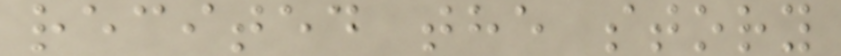recited the story
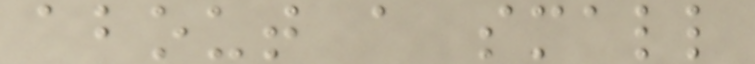about a small
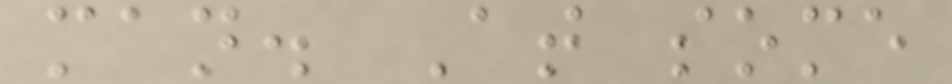man. At some
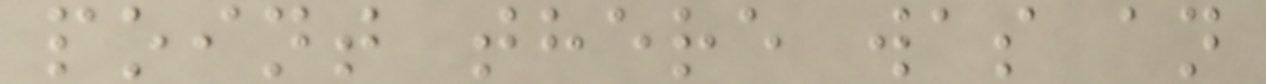point there was an
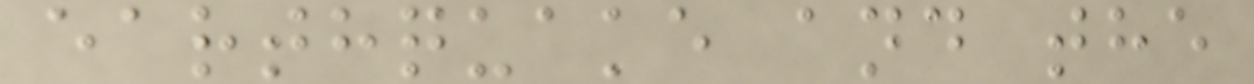earthquake and the
